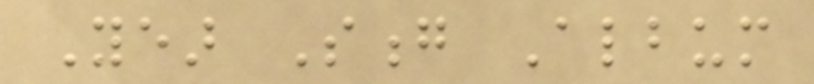Year Song Album
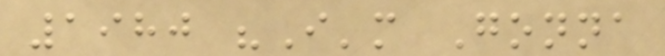1980 "I'm Gonna
